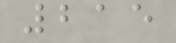215
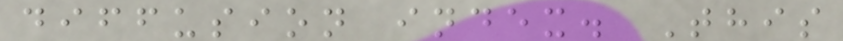diffusion index. This
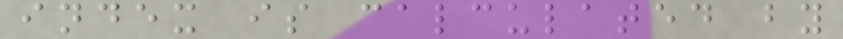index is calculated by
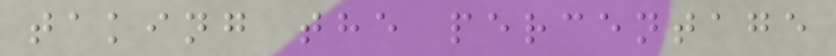taking the percentage
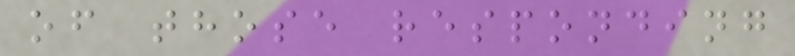of those responding
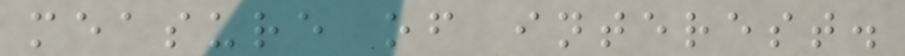measure of interest.
